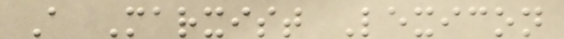A Marxist Lexicon
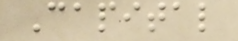Capital
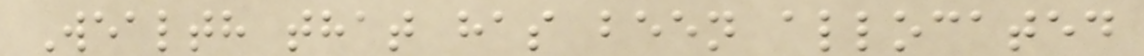Wealth that has been allocated
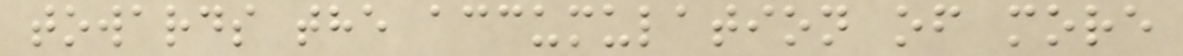towards the accumulation of more
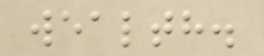wealth.
